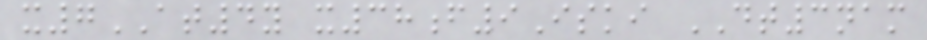x7AT4y x38f9Iski DT3nam
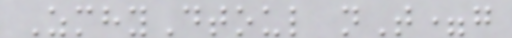ZmhyDtoul nT=g
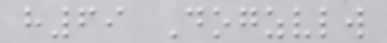h69 Dogzvlw
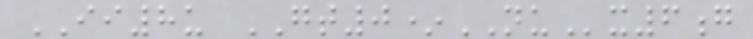II8u GT0*NUx6g
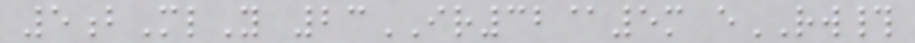5bMlY 23IR32@5m eRW#
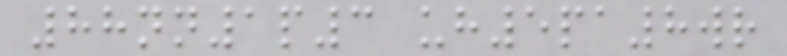88nn1p3 uh5pa8wr
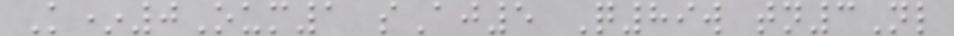K*0Oum1 sAj5 Q89w tn3Nl
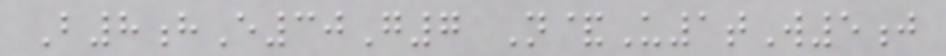B8hE30G7 N&U1tW5j
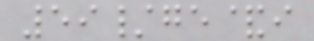59/ge&i
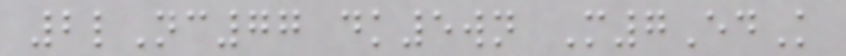2lNc77 dk5wn M7EdK
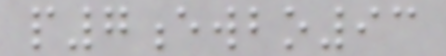p7ewbo93
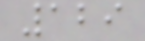129
